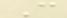C
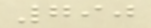790
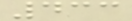433
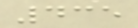435
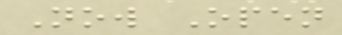Now Open
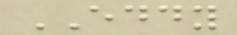EDDY
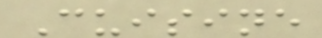Cuisine
